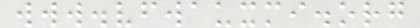www.vfwauxmi.org
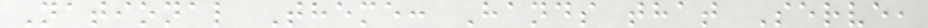National Theme: Hands that Serve,
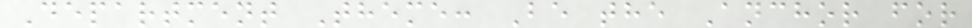Department Theme: Be the Anchor for
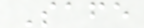Safe
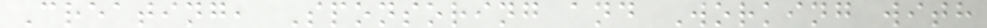Creating, Sponsoring and Working with
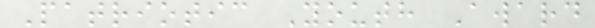Patriotic Youth Award
